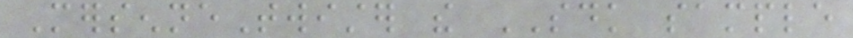MersenneTwister the SDK sample
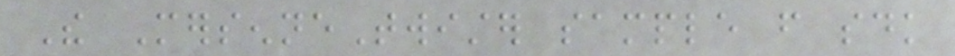The MersenneTwister sample from sdk
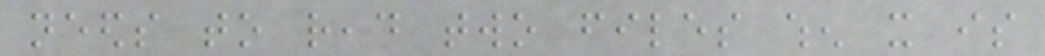needs to read two files when it is
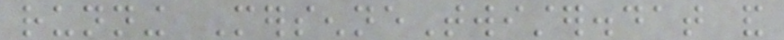running MersenneTwister.dat and
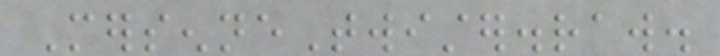MersenneTwister.raw.
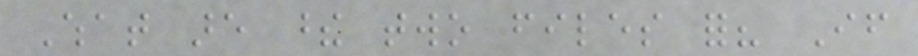What are these two files for? If
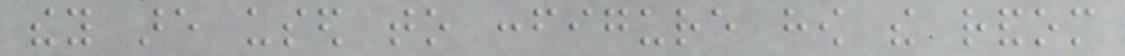they are used to configure how the random
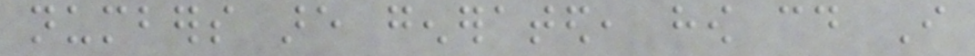numbers are generated, how could I
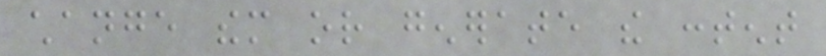change them or generate the content
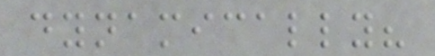dynamically?
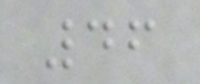46
